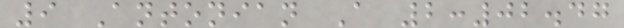9 Antonian A 2:02.47
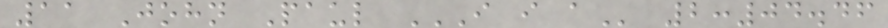11 John Paul I I A 2:04.46
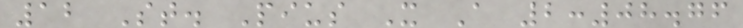12 St. Pius X A 2:08.76
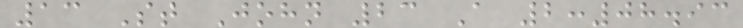13 St John 23 A 2:08.93
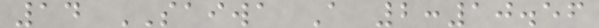14 SAIWA A 2:10.56
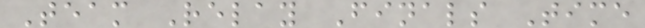Team Relay Finals Time
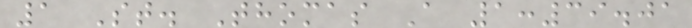1 St. Thomas A 1:39.01
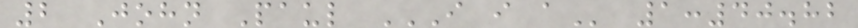2 John Paul I I A 1:40.82
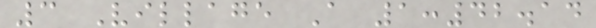3 Village A 1:42.14
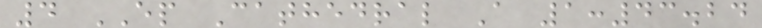4 EP Cathedral A 1:43.24
